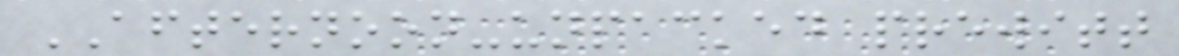AFTERNOON-unpacked prewitt
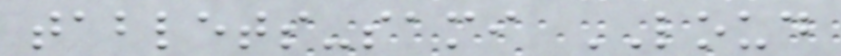tablets-sami LOUD
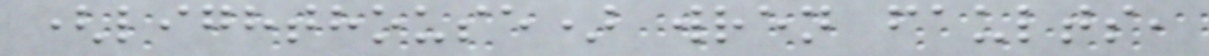(lighthouse) wren faults,
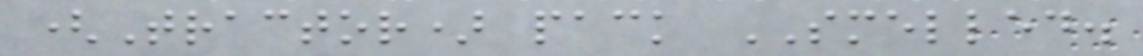(Tractor) pack SMELLED.
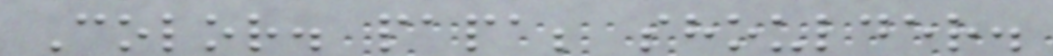Color. papa; shoulder.
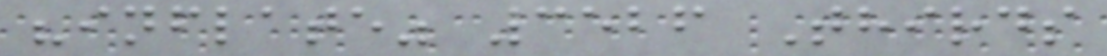"inflate" 3526 Thirds
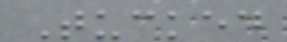Tucked
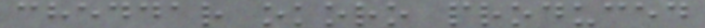cheddar okoro produced
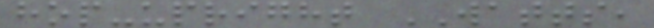hop-upright WATTS,
